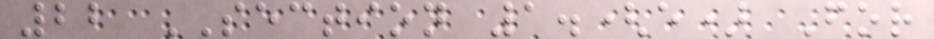22 SECTION 1.(e) For
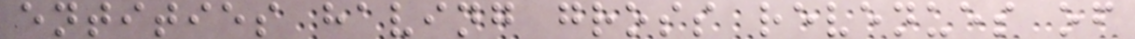entities having gross revenues of
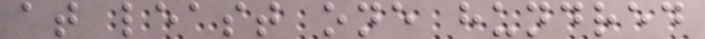at least one hundred
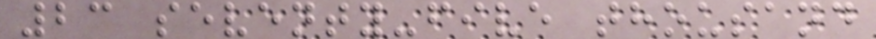23 seventy-five thousand
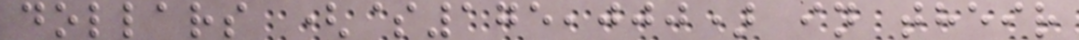dollars ($175,000) in their
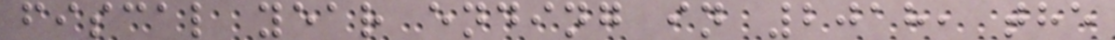fiscal year ending in 2018, the
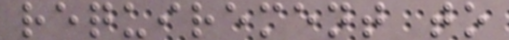requirement to
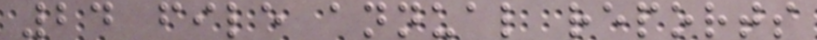24 file annual reports
